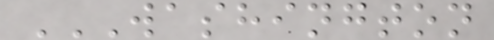WASHINGTON
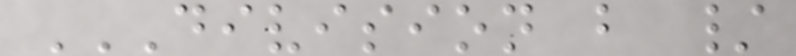DIVISION B /
